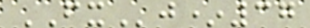FXj*37
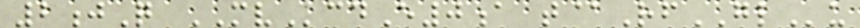2jQ MVcdE0a t@RfGLu
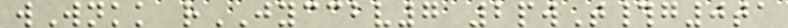wWnkk rJYCCBV7 2pwT#g0ta
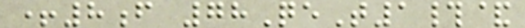+8f 78QeT1#&
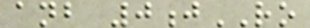anb 0jRO
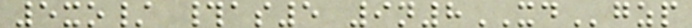5xo/ #as5 9n8XDgzp
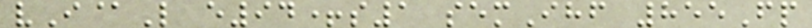vI@L e94+s1 semIhf 855Fp
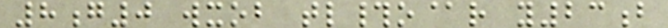8g0 wxob tl#o@r y23b
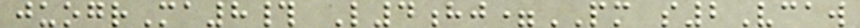juogrMa8# L4hj=PM s2Vcaw
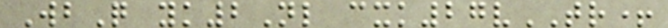WbQ yk2Nl cxk27vTR+
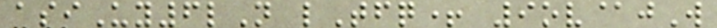asiUy6lN lTfq+ 9ov@jW
